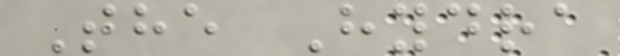The Hydra
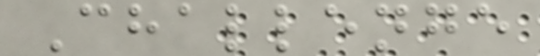Challenge
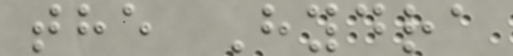the Hydra
